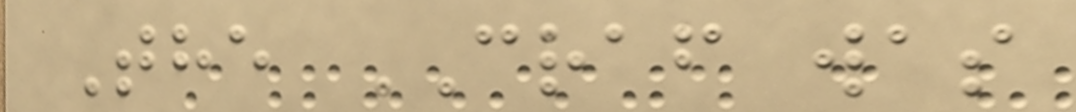The CRAF was
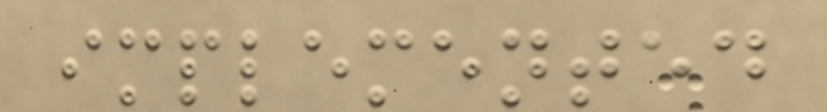implemented
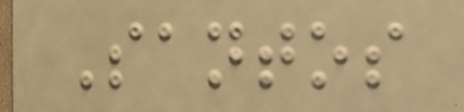Santos
